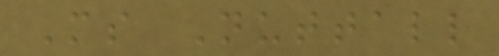Ms Nuttall
